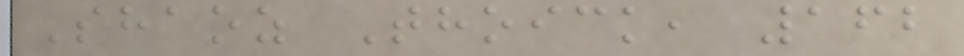Shaoz Thoick, 162
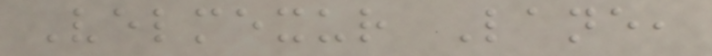Velmexur Lane,
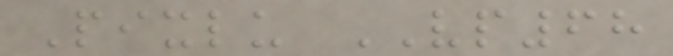Pixlu VP68
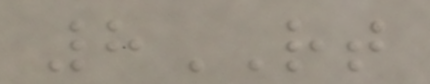8RT
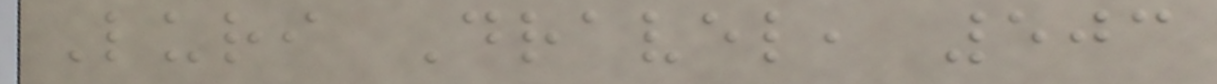Luri Dravel, 503
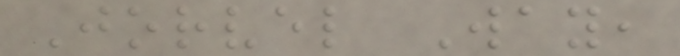Jorvel Way,
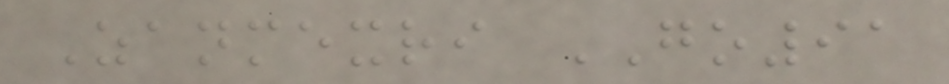Zanmexri GO91
